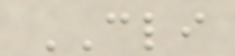CLI
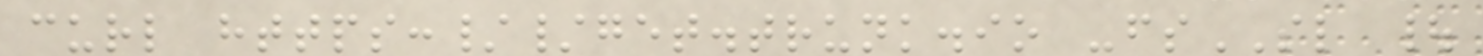curl https://get.trunk.io -fsSL |
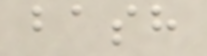bash
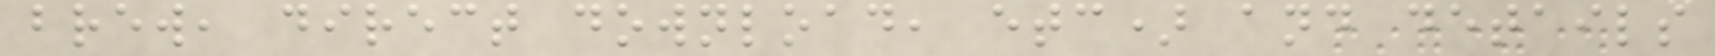brew, direct download, etc) and details
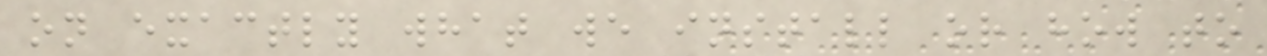on exactly what we install or how to
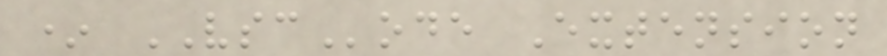* VSCode Extension
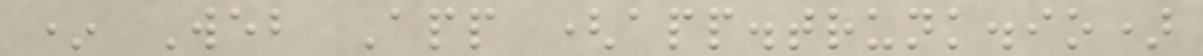* Web App (app.trunk.io)
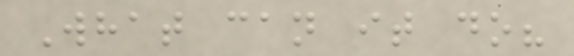What can it do?
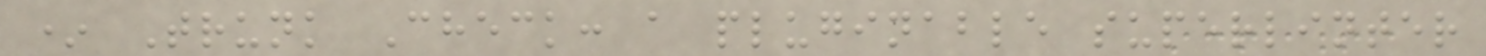* Trunk Check: a pluginable superlinter
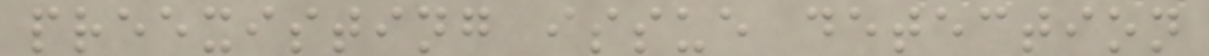preexisting issue detection
